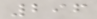296
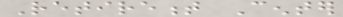Retirement Center
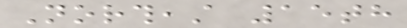Northeast 15th
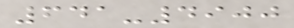641-4900
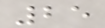25
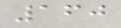160
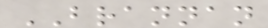BRANNAN
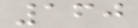160
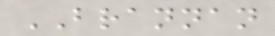BRANNAN
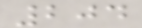204
